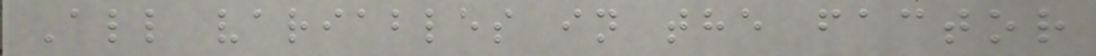All variables in the factor
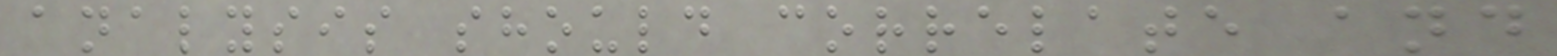analysis should correlate and
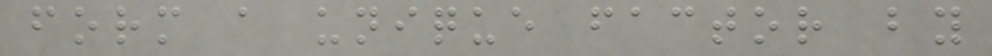form a unique factor by
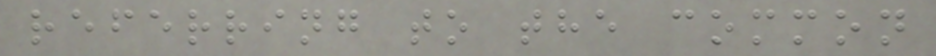referring to the common
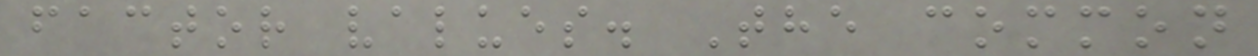factor values. The common
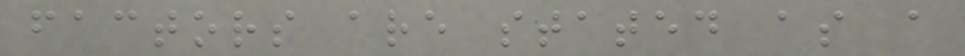factors are stated as a
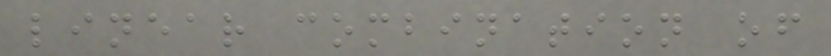linear combination of
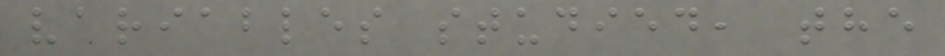variables studied, the
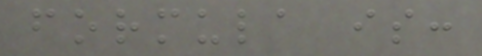formula is:
